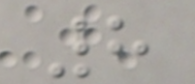8
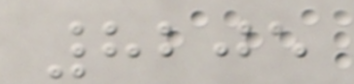8205
